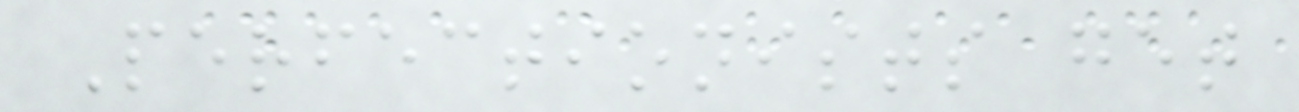Perfectionists get
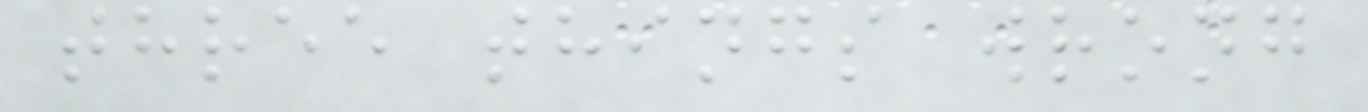three things wrong
